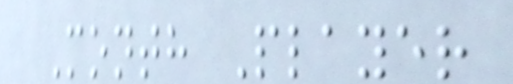Month Player
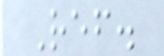Ref.
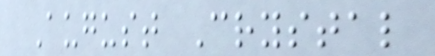August Crystal
